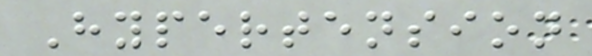Hypertension
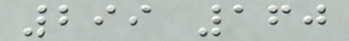299 160
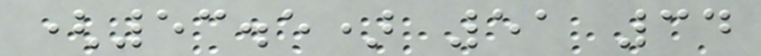(53.5) 51 34
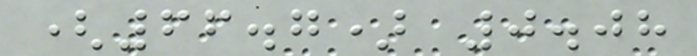(66.7) 0.08
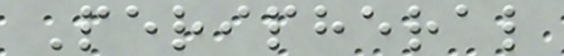Peripheral
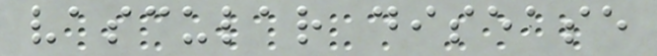vascular disease
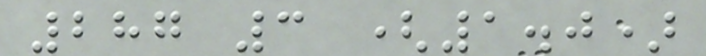287 3 (1.0)
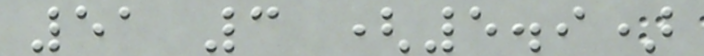51 3 (5.9)
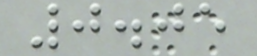0.05
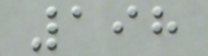198
